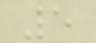5
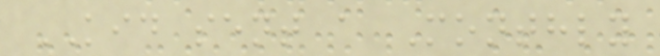KID sent a Monthly
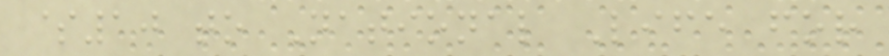$10 to National Life for
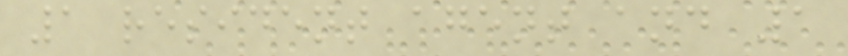1 resident agent and 1
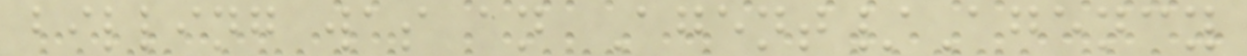billing was an Agent/Agency
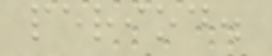period.
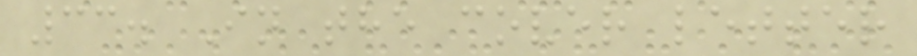33. In the cover letter
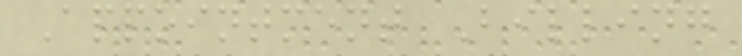Appointment Billing
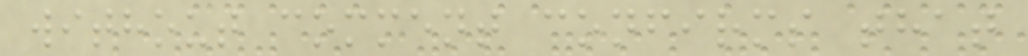without comment confirms that
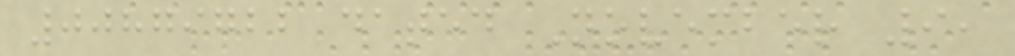00879722 dated November 9,
